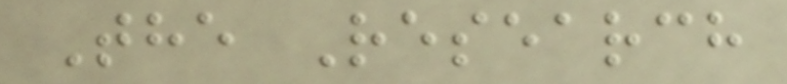The Research
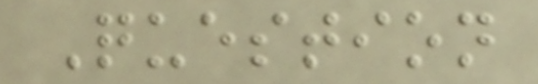Question
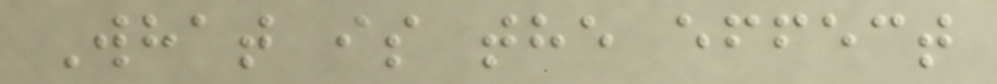What is the effect
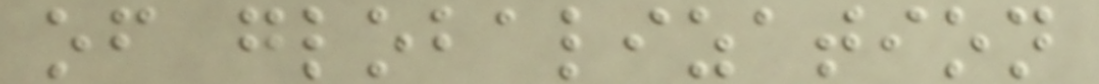of globalization
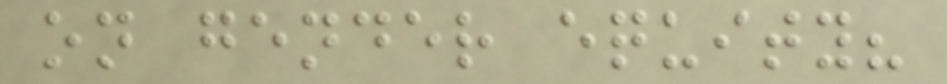on gender equity?
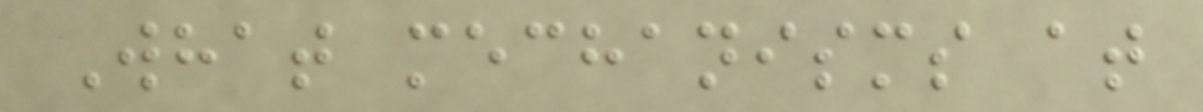What mechanisms at
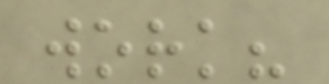work?
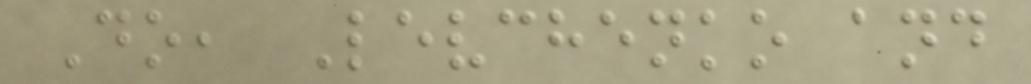Do, Levchenko and
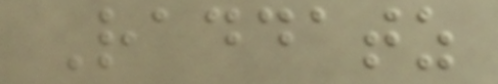Raddatz
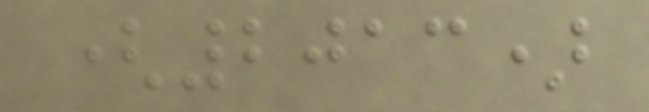(2013)
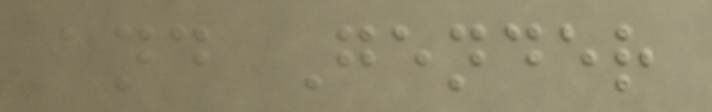and Gender
